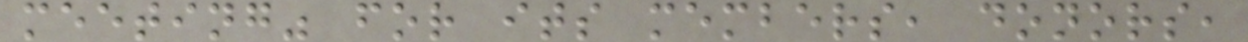meeting" for its members, donors,
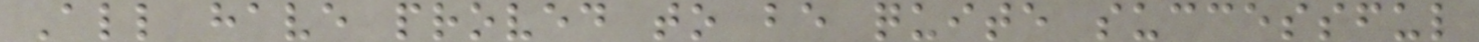All have proved to be quite successful
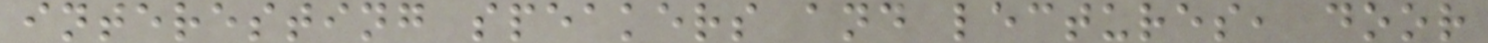interesting speakers and lectures, door
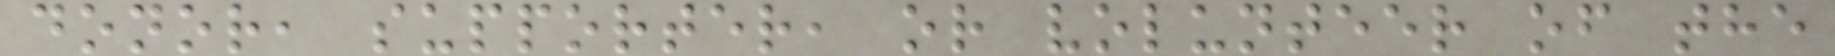donor, supporter, or volunteer of the
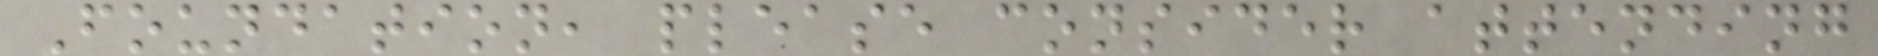Foundation, please consider attending
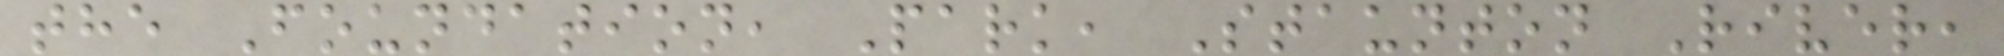the Foundation, Park, Staunton River,
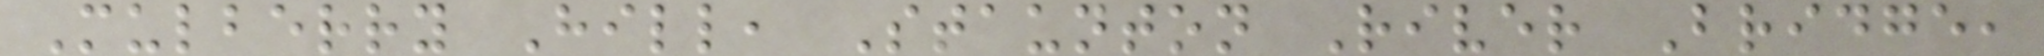Mulberry Hill, Staunton River Bridge,
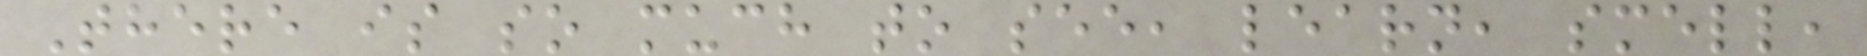There is so much to see, learn, smell,
